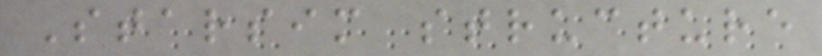Starsim structure
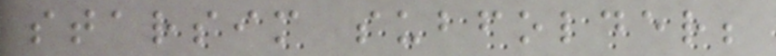starsim subfolder;
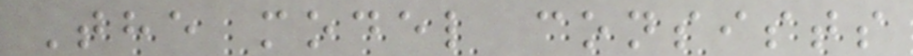The model consists
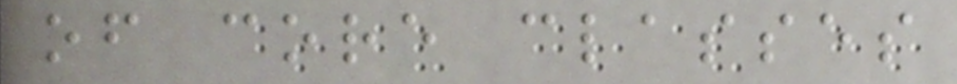of core classes
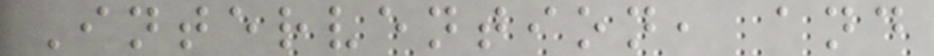Intervention, and
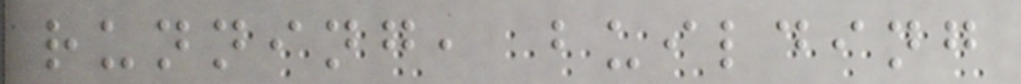running, building
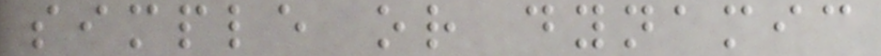simple or dynamic
